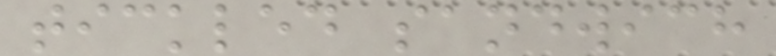tickled sandwich
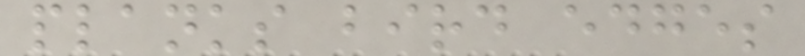planks bird edges
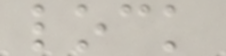lock
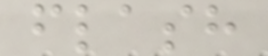flash
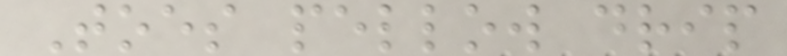Toes pellow drip
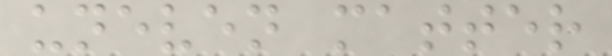uneven matter
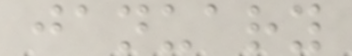january
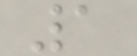1
